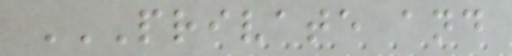PRIVATE AND
